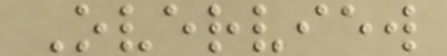Overview
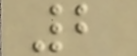2
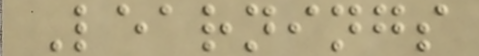Learnings
